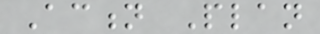Action Plan
